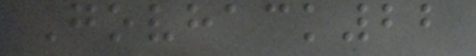Govhack22
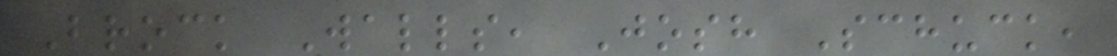Brock Walls, Josh Schuck,
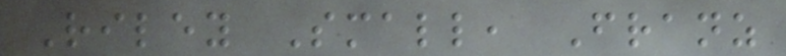Riley Small, Franz
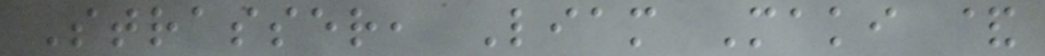Strasser, Liam Maki &
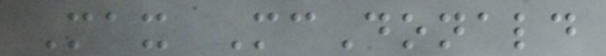Max McDonald
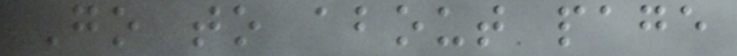Go to about page
